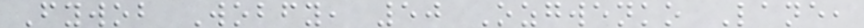Fywob Wobfy, 50 Ozgwenko Lane,
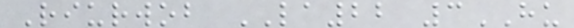Riurwob LA22 3HU
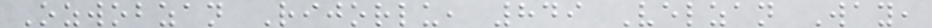Ozwobzan Rijorlu, 849 Velzan Way,
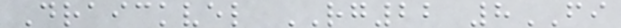Draickvel RG22 8FI
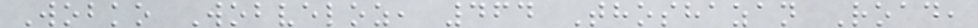Wobko Wobveloz, 464 Thoshazan Road,
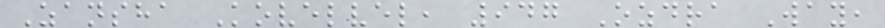Zansha Kovelvel, 947 Ozdra Way,
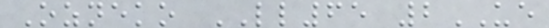Ozneko LL65 2UE
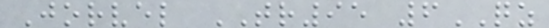Jorvel TR95 6QZ
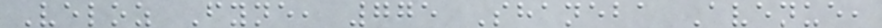Veloz Fyne, 775 Shaneba Avenue,
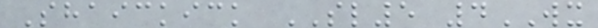Shaickick SL5 4WX
